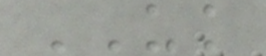UK
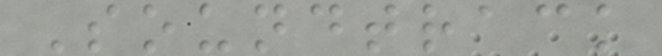Soundtrack
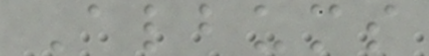Albums
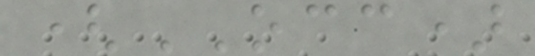(OCC)
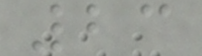23
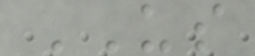US
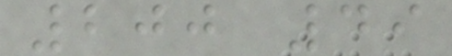200 49
